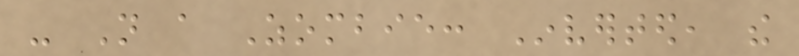- Not a Zombie: Inverted, the
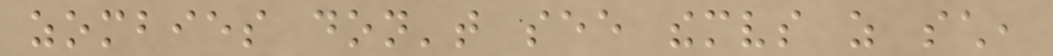zombies don't see themselves as such,
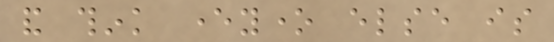and think everyone else is
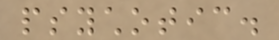psychotic.
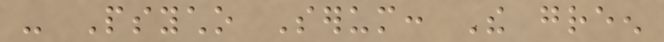- Psycho Serum: The green
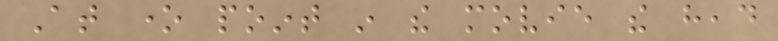At one point in the movie the head
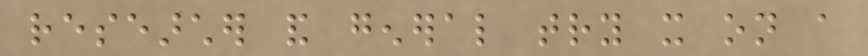researcher and general try it on a
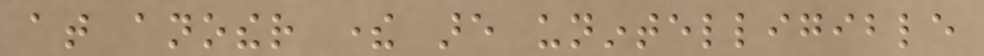at another there are unintelligible
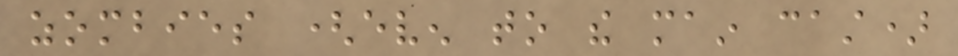zombies (even to the main cast)
